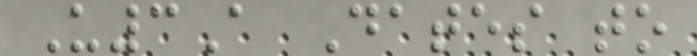U3A Dates to
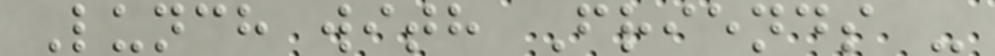Lunch with Friends -
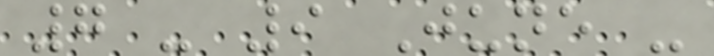7 - 9 June -
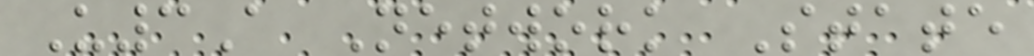U3A Network State
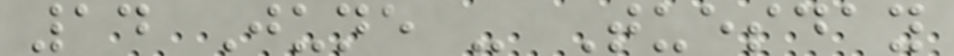14 June - Tuesday
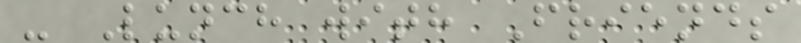- Lunch with Friends
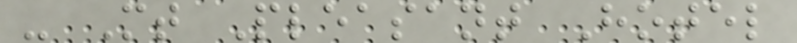- Mt Pleasant Hotel
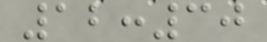12:30
